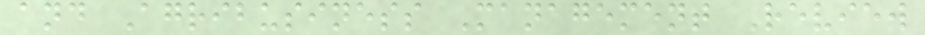and Agribusiness Management Review
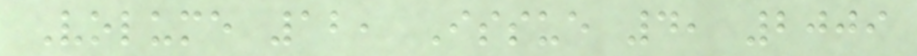Volume 12, Issue 4, 2009
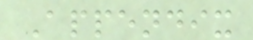Appendix
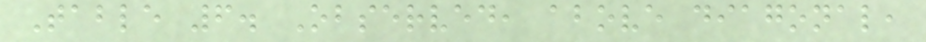Table 6. Observed, above diagonal,
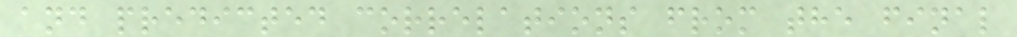and predicted correlations from the final
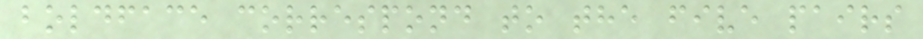boldface correspond to the five pairs
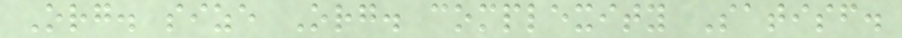Org. size Org. complexity Satisf.
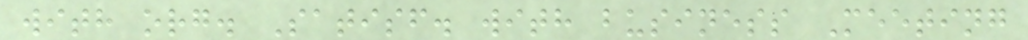with org. Satisf. with business Meeting
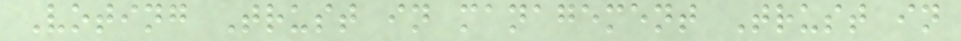Voting Trust in management Trust in
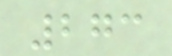273
